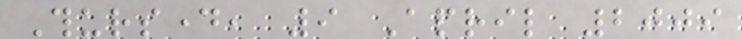Thursday, 9 April 2009
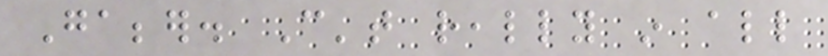Gabber. Can't really in all
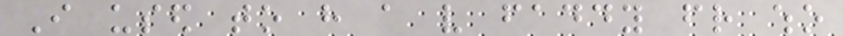I used to have a very faddy friend who
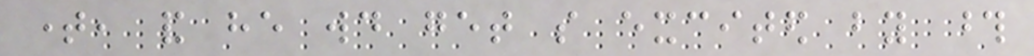time, and he would get so excited by those
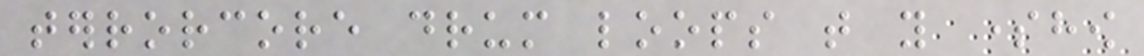terrorcore drum loops that you somehow
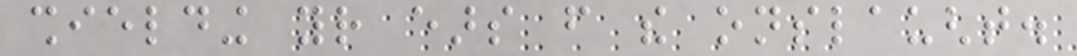shielding your ears from the onslaught.
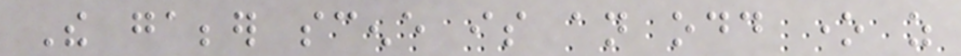The gabber scene is an odd one as
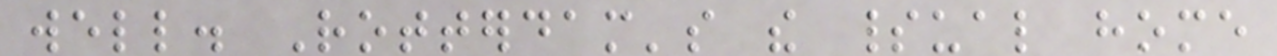well. Rotterdam's the spiritual home
